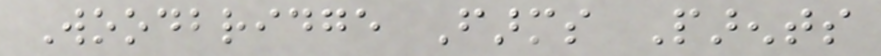Woodbridge Farms Parents
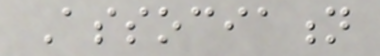Association
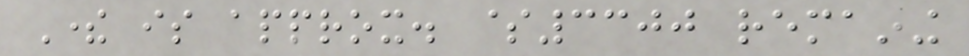There is approx. $3300 remaining
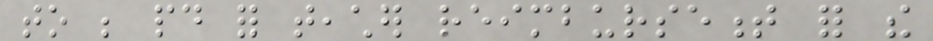to be paid for teacher reimbursement for the
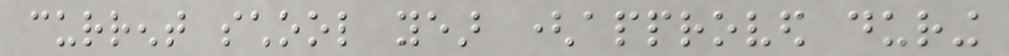current school year (approved during
